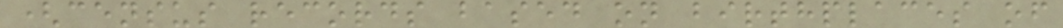(census records based on birthplaces of
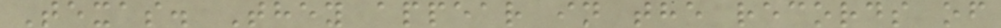Texas. They appear in the records of
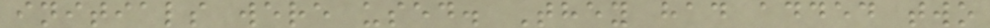initials were used. They had added two
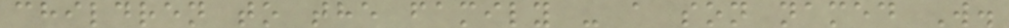children to the family - a son named W.
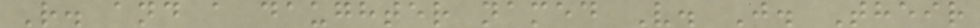R. and a daughter named V. J. Their
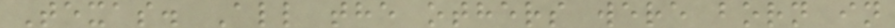Texas. All the others were born in
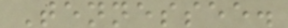Tennessee.
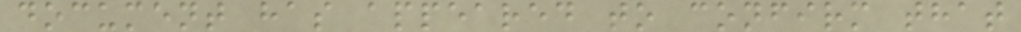document has appeared to confirm that
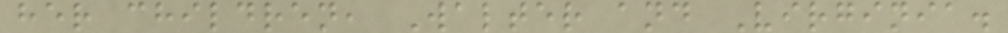her children, Walter and Virginia.
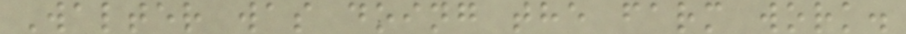Walter was doing the farm work.
